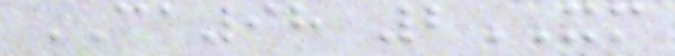CA98 2XM
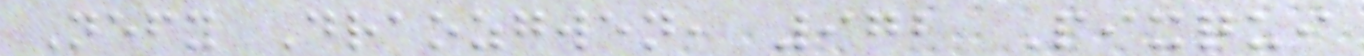Nefy Draozgwen, 972 Pixqui
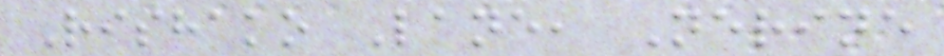Rishako Lane, Nerine
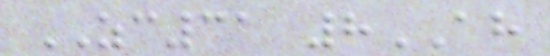ZC31 8AH
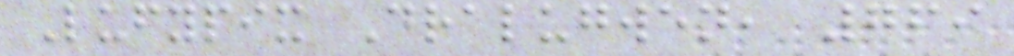Lufypix Dralugwen, 769
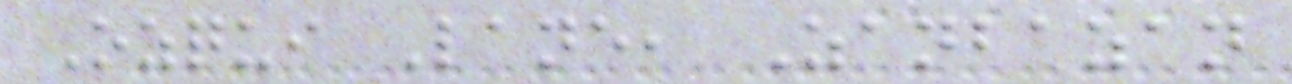Ozqui Lane, Zanbazan
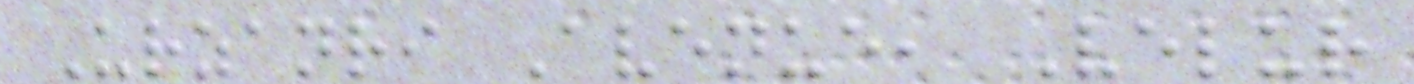Urzanri Avenue, Velur
